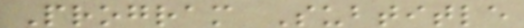Program Subtitle
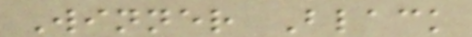Winner Black
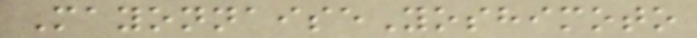MayonnaiseYoshimoto
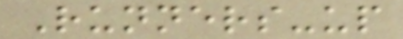Runners-up
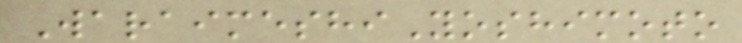WaraimeshiYoshimoto
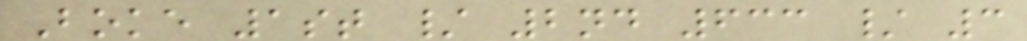Boke 1st / 2nd 633 / 3
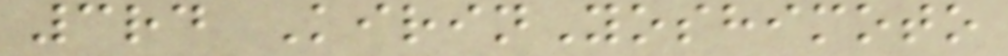3rd KirinYoshimoto
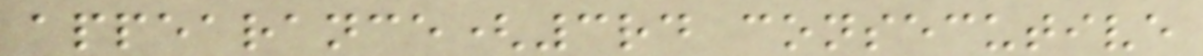appearance(3rd consecutive
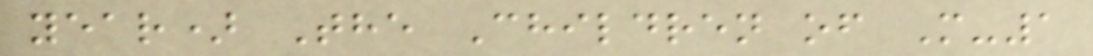year) The Children of M-1
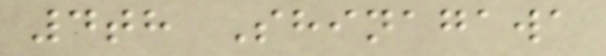4th Shinagawa
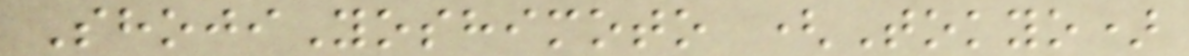ShojiYoshimoto (Tokyo)
